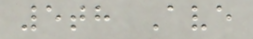5th Ave
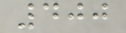400
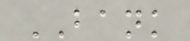BANK
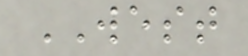WEST
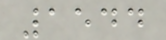1544
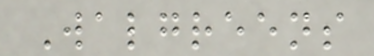Walgreens
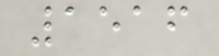1516
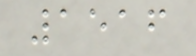1516
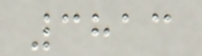3813
